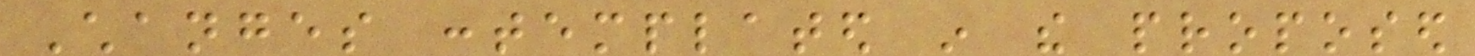Changes contemplated in the proposed
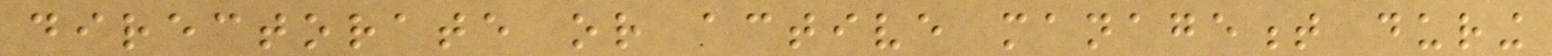directorate or active management during
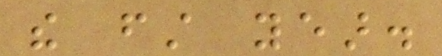the first year.
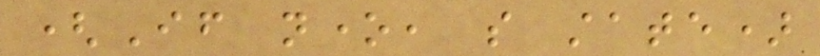(If none, so state)
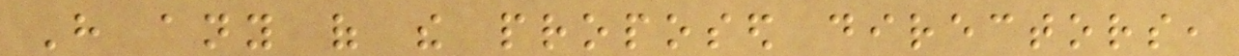Have any of the proposed directors,
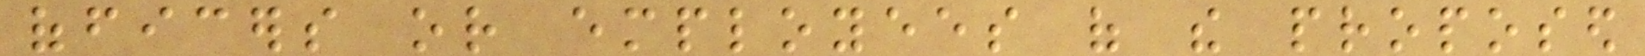officers or employees of the proposed
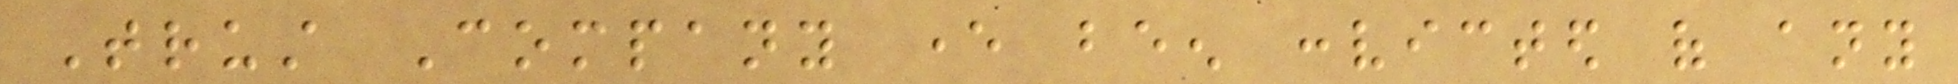Trust Company ever been convicted of any
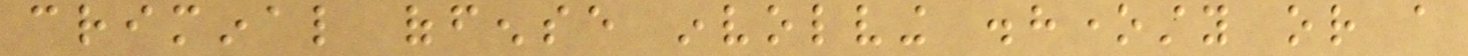criminal offense involving dishonesty or a
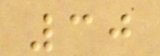30
